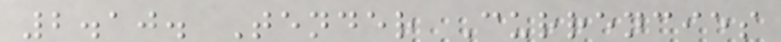2.10. Tender Currencies
